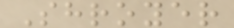Shroyer
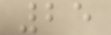25
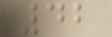42
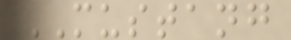MUSTANG
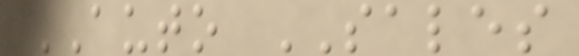AUTO SALES
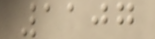1107
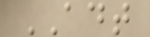ADT
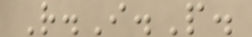R.I.P.
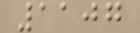1107
